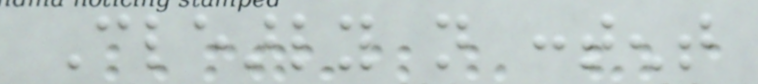Clearly not content
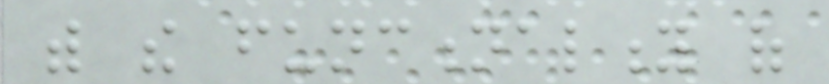with the functionality of
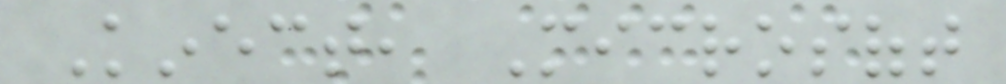Kinect, Microsoft
